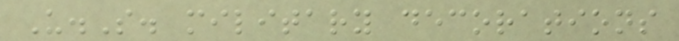U.S. military decorations
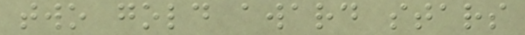two gold award stars
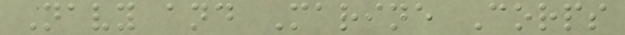Navy and Marine Corps
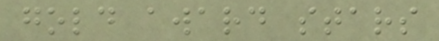gold award stars
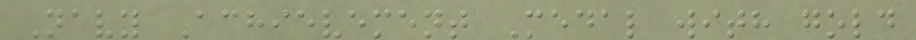Navy Achievement Medal with gold
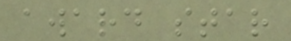award star
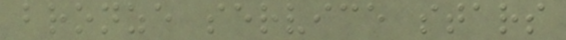bronze service stars
